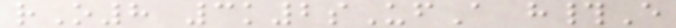rO8 3k2sUfA h#E
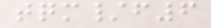tqm/f6
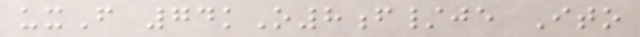uxF 74kO8f/je Ito
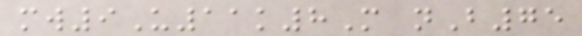mw9U11k8M nB75
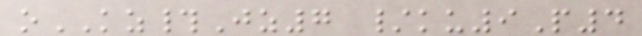oKZ#Jz7 /ku9P4
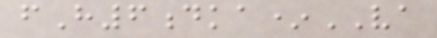fH6dka*VA
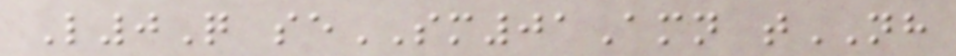L0Q seSM01Amn tNH
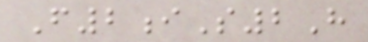F2iS2H
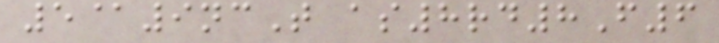5@9ncT as8rd8F6
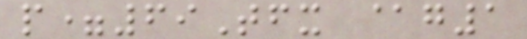p=69Tfx @g1
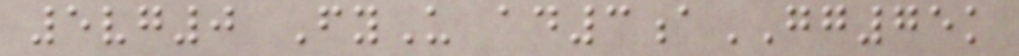5vg0 FyU ad3aGG75k
